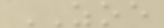ZOE
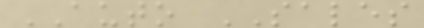AUTO SALES
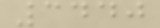3440
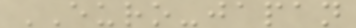EURO-japan
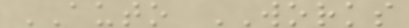AUTO WORKS
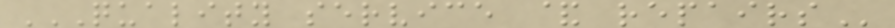QUALITY SERVICE & REPAIRS
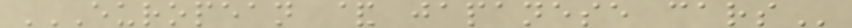EUROPEAN & JAPANESE CARS
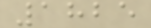1825
